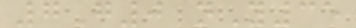7G0 nY35
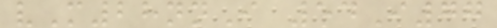vM28nnI 54I77
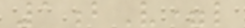1bV=l
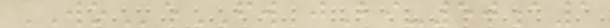WOeFW jBi-50a1
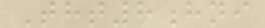Tht8hni
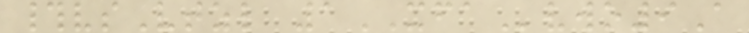#vsVtzl 1XFAvwo9A
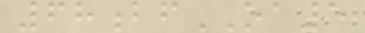68bfOA5
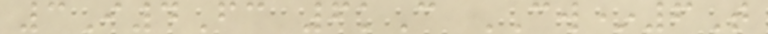3I4Fc 6kC CW*6T
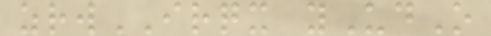zrwIRQX yUdO
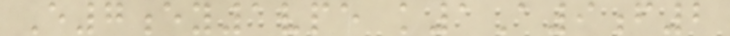E7ey1vpe k1A9f2
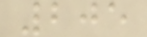205
